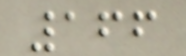166
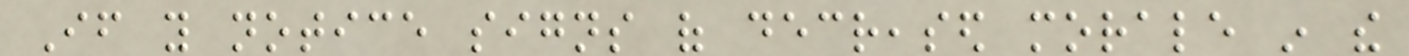If you notice signs of decreased morale in the
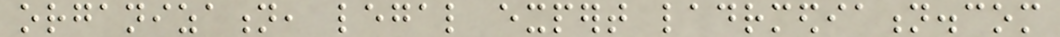organization, legal expert ladrmediation.com
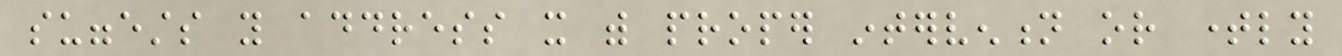suggests you address it with proper intervention or timely
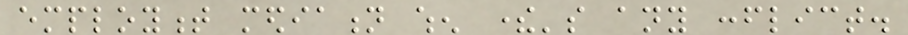employment mediation when there's any conflict.
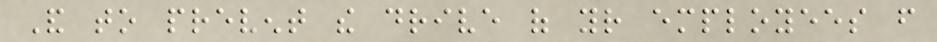And to prevent the drive of your employees from
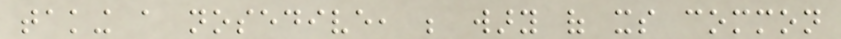taking a nosedive, be wary of its common
